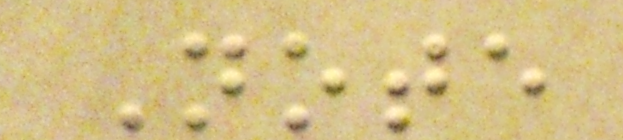Note
